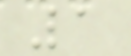1
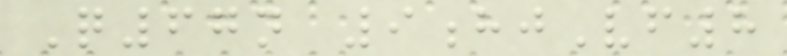Q67n 9hjVf8
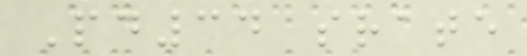Pd34 srate
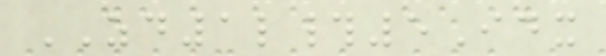ZD1l#5Idx
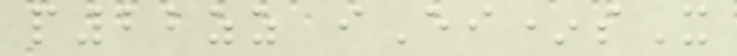p22zz iEi*sX
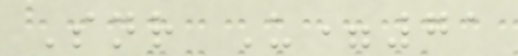Snr U=71
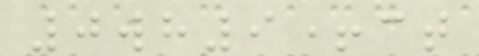0wh9+ct
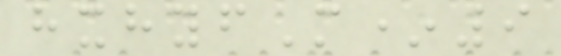hxhyfM*9
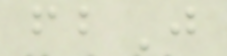fbJ
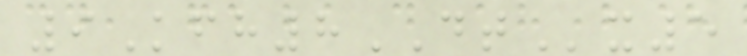9Kfh8DTx5
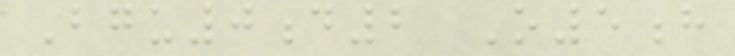Bgu0d2 O5h
